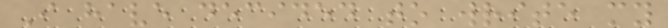I have decided to write my
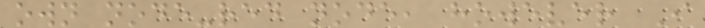own node-red node, however I
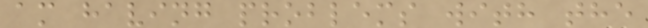am having problems with the
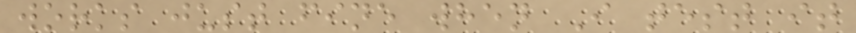works just fine when I test it
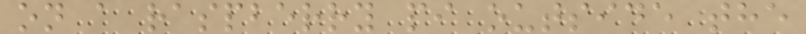on a raspberry pi outside the
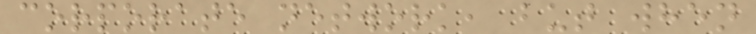corporate network, but when
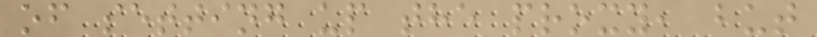of setting up the proxy, but
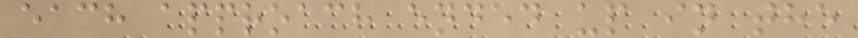each approach ended up in the
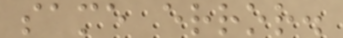same error.
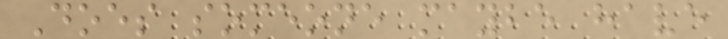Does someone maybe have
